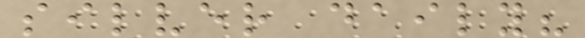silver daily?
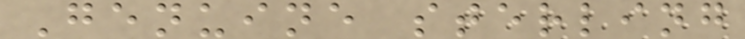Genuine sterling
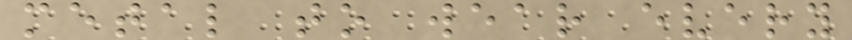metal to wear every
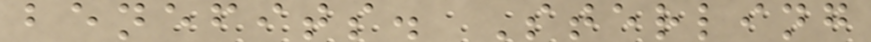benefits. Sterling
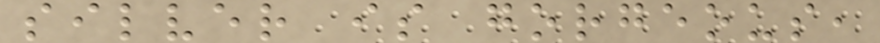silver is gorgeous,
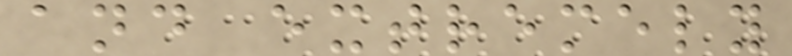and extremely
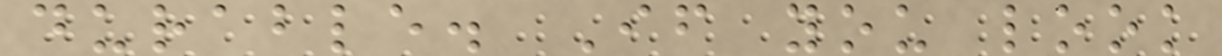durable. If you look
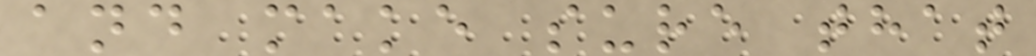and make sure that
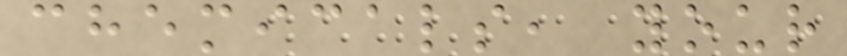chemicals, your
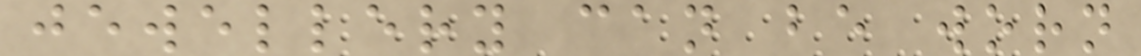jewellery can be worn
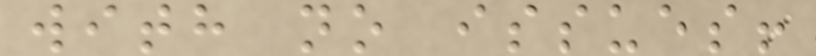with no issues!
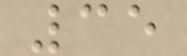35
